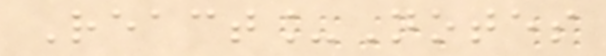React_Notes
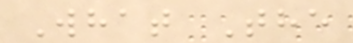What The
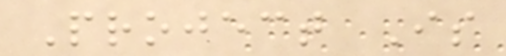Project Is
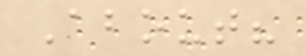About?
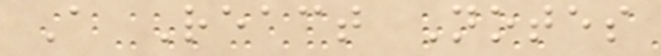A React Notes
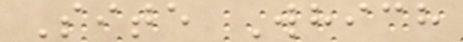Site Which
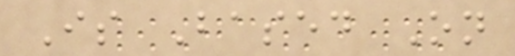Is Based On
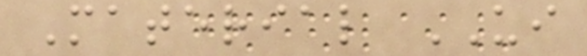Material UI
